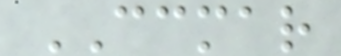CCMAR
